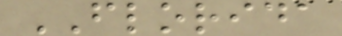FLORIDA
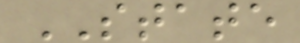STATE
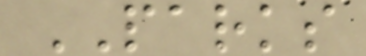PARKS
